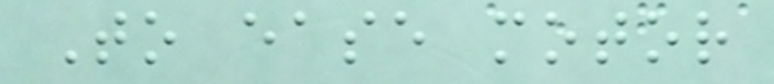To ease motor
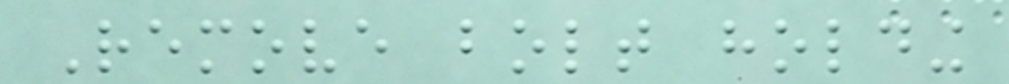Remove bolt holding
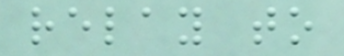relay to
